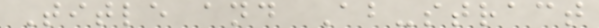Title and Ab-stract
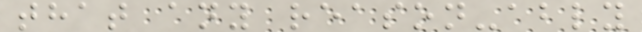that any reason-ably
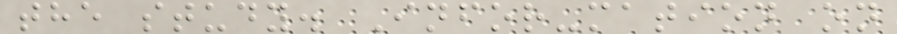the study. Infor-mation on
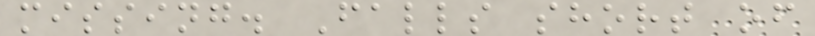missing. Falls short of
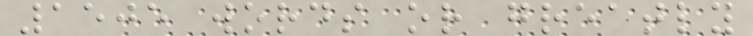1505 words or greatly
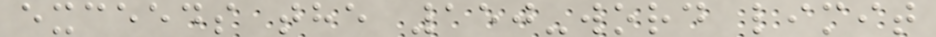exceeds the 150-word limit
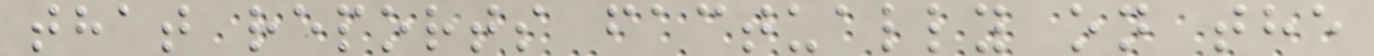that reports factually on the
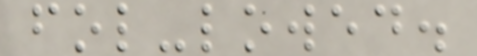fol-lowed.
